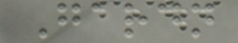Gardn
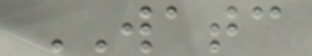WATC
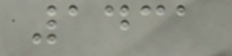1431
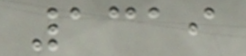1319
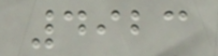4923
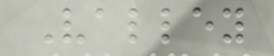Valley
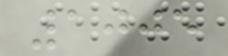1005
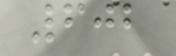602
